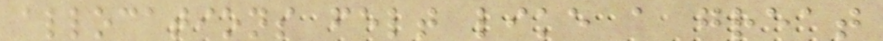allocations felt like a great
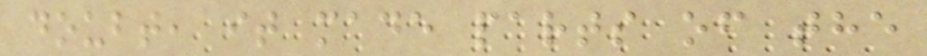doubt, it made parts of the
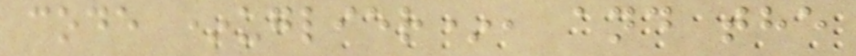code *uglier*, and the
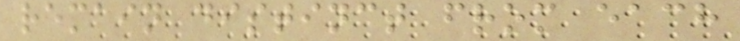remain distinct from each
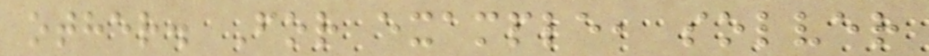other. For example, solver
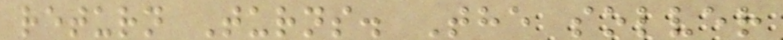return Turns. The solver
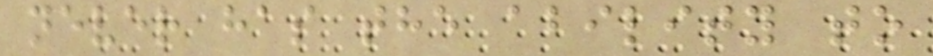never has the ability to
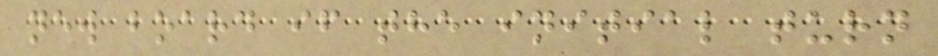new board if the initial turn
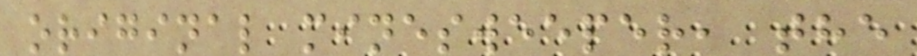original minesweeper, the
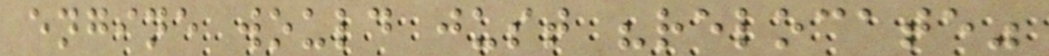engine would just "relocate"
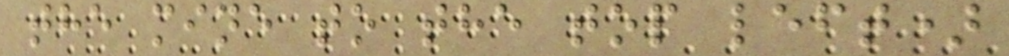the mine to the top left)
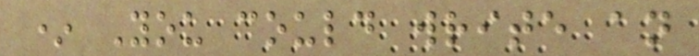* You could write an
